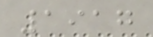1917
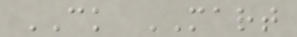CK MART
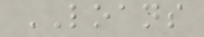LOANS
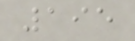195
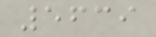5639
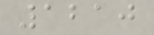1210
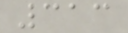313
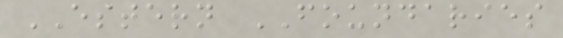ESTERN FOUNDARIES
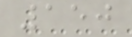150
